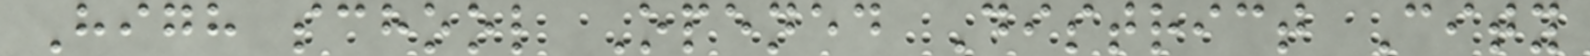High school Opened District City
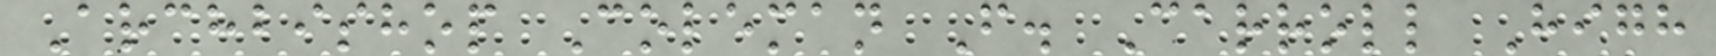Archbishop Coleman F. Carroll High
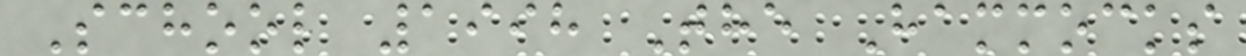School 1998 The Hammocks
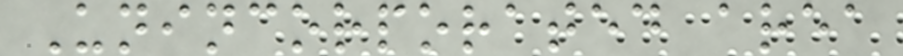Unincorporated area
